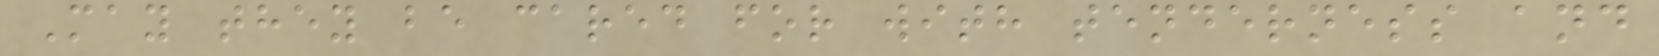May they be cared for with tenderness and
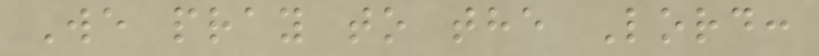We pray to the Lord:
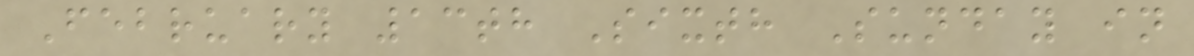February 13th Sixth Sunday in
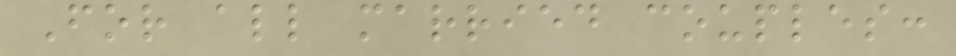For all married couples:
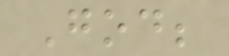God;
